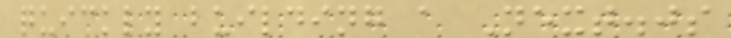quickly building a Next.js
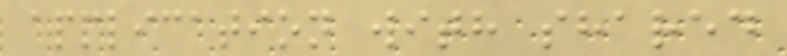application with shared
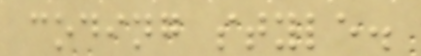coding style.
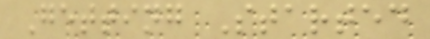Getting Started
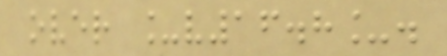over _v16.8_.
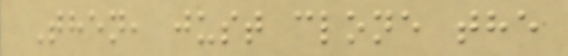Then, just clone the
